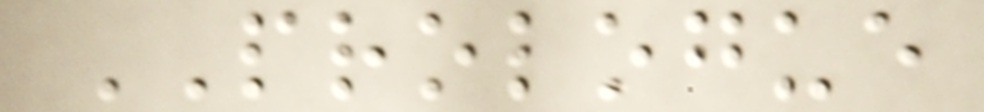PROLOGUE
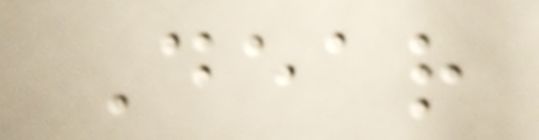Dear
